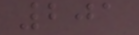201
